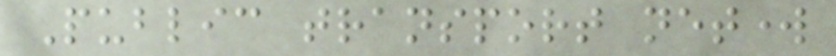Public transport network
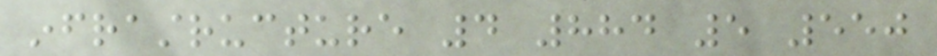infrastructure 4 884 5 550
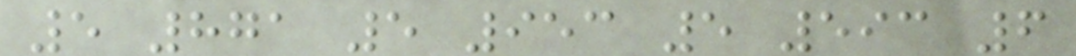5 871 5 953 5 593 6
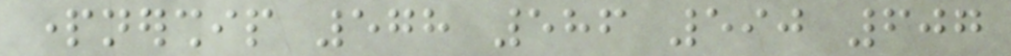partnership 578 586 590 607
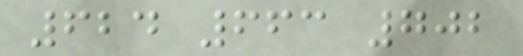624 663 702
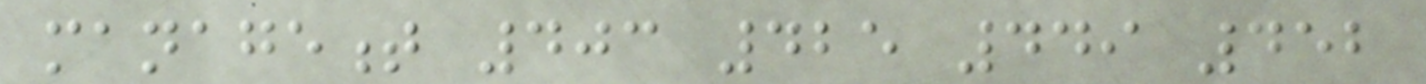management 403 425 449 452
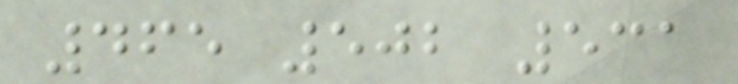465 502 531
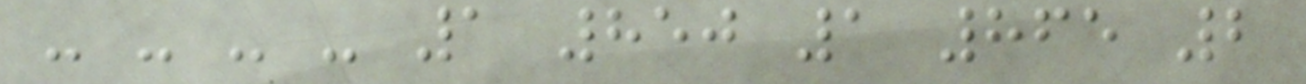- - - - 1 850 1 865 2
